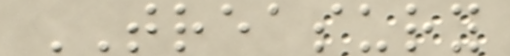TREASURY
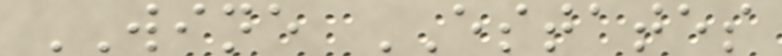WINE ESTATES
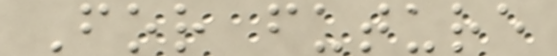For future
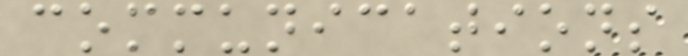communications
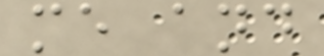me and
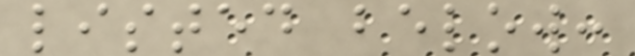listed below:
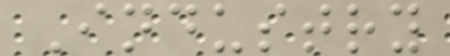Industry
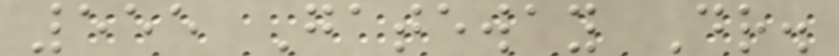555 Gateway Dr.
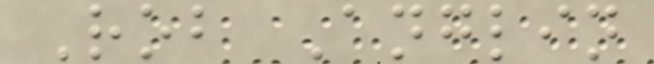Rob Anglin
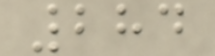284
